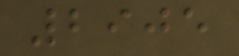2905
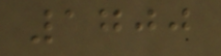1700
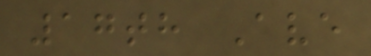17th Ave
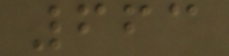663
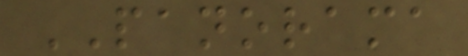PANORAMA
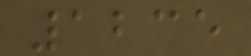1235
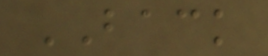BACK
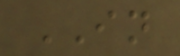IN
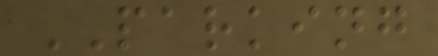PARKING
